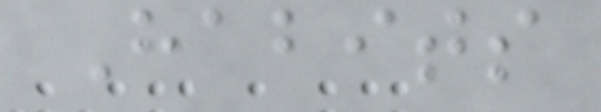Habits
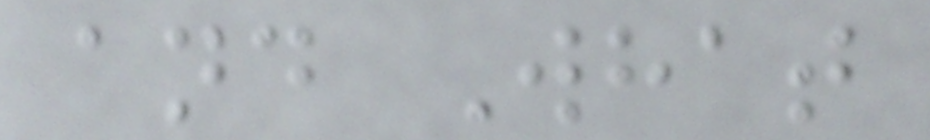and What
